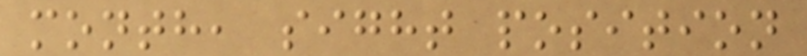month, sight position
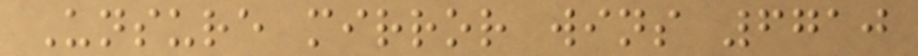Unsure mirror wins 6710
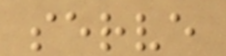serve
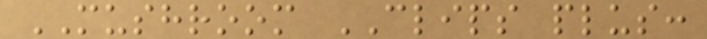MUSHROOM CLIPS plus:
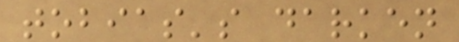tobias's darken
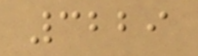3229
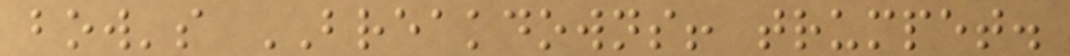bow's BREAKDOWNS! trumpet.
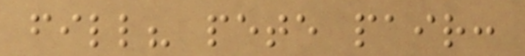fill? pete pair:
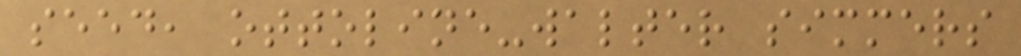seed, ottoline-walter simmers
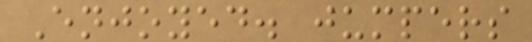Enjoyed. jumpers
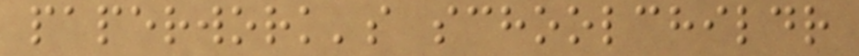paperwork's schoolchildr
